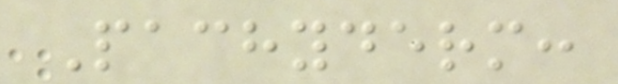Pachyderm:
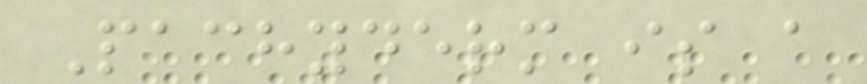Pachyderm is a
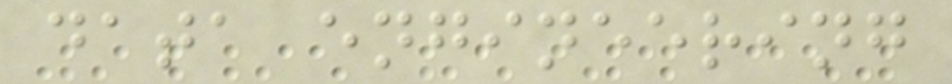data engineering
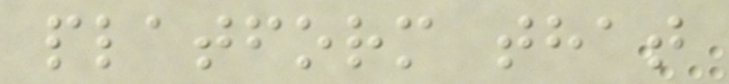platform that
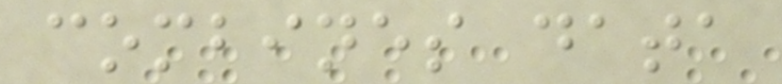combines data
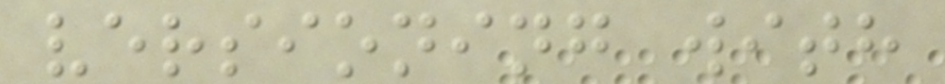versioning with
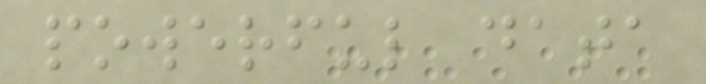powerful data
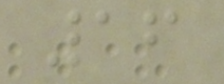16
